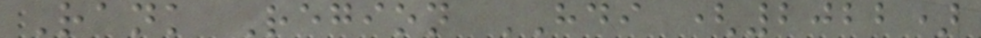Rank Region HDI (2022)
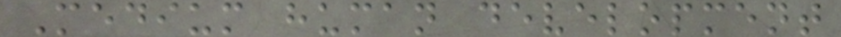Medium human development
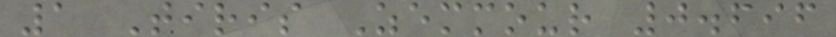1 Tiris Zemmour 0.696
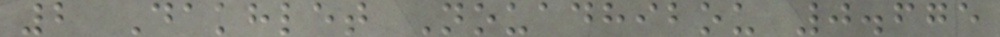2 Dakhlet Nouadhibou 0.675
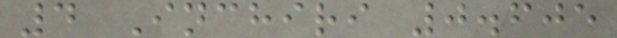4 Inchiri 0.605
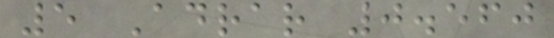5 Adrar 0.560
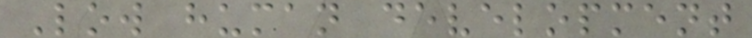Low human development
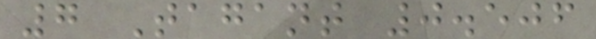7 Tagant 0.506
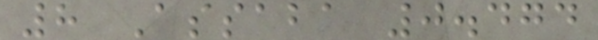8 Assaba 0.474
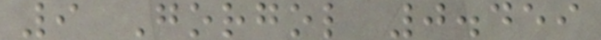9 Gorgol 0.459
